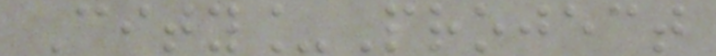City_Project
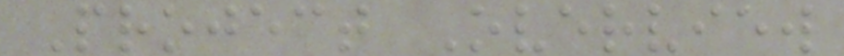Project Overview
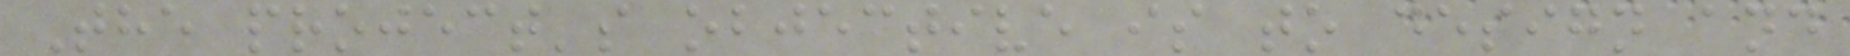The project's objective is to design and
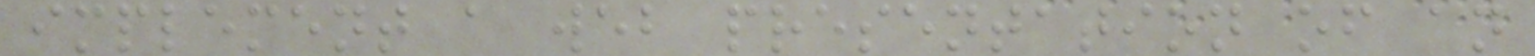implement a web presentation of an
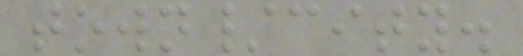town/city.
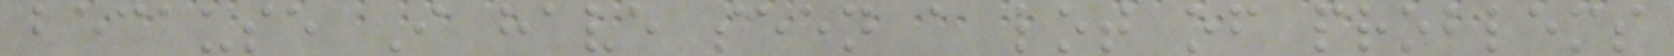because I have seen a lot of problems
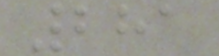281
